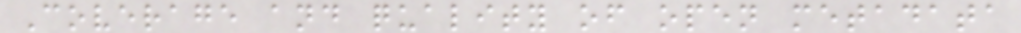Coverage and quality of open metadata
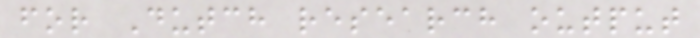for Dutch research output
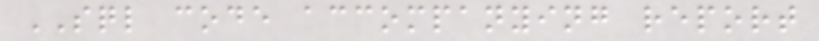SQL code accompanying report
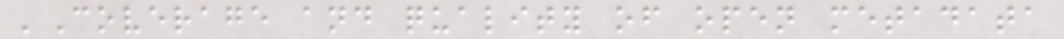'Coverage and quality of open metadata
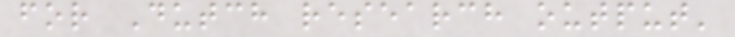for Dutch research output'
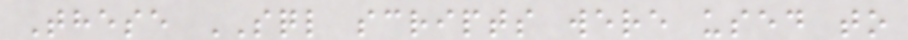These SQL scripts were used to
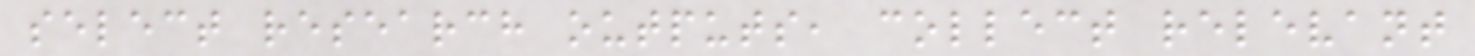select research outputs, collect relevant
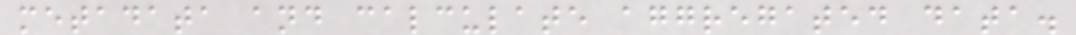metadata and calculate aggregated data.
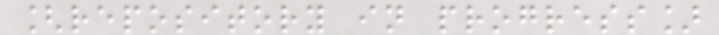[repository in progress]
